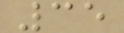35
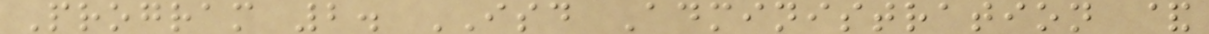Program 2. ISD Administration &
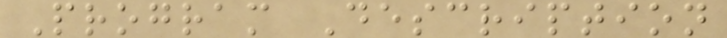Program Description
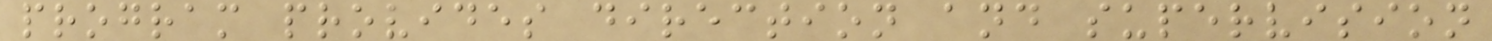program provides direction and supervision
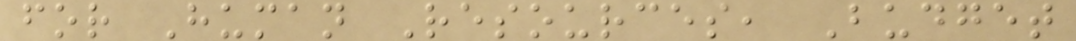for Human Resources, Budget
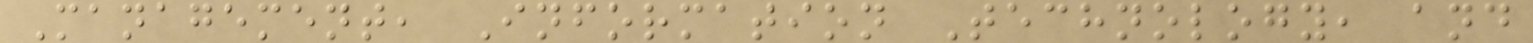Management, Information Technology, and
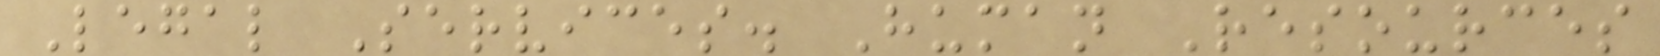Legal Services. Human Resources
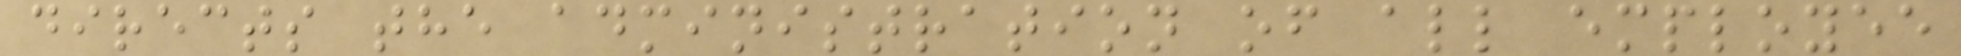directs the administration of all employee
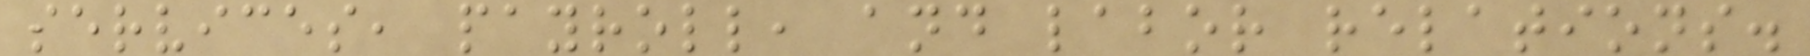services, payroll, and labor relations.
